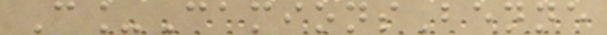C_CamionsBenne
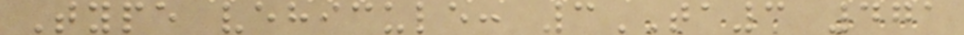Type vehicule: 3TA3 471
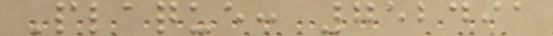Plaque: 752491
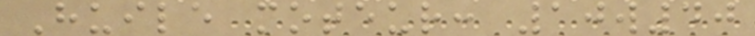Huile moteur: 10w40
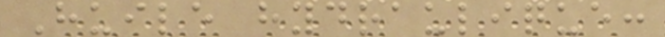Huile hydraulique:
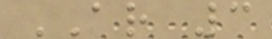AR 3
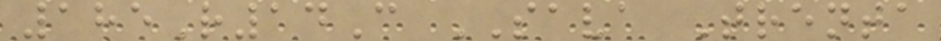185R14C SAVA Trenta
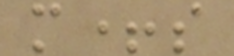m+s
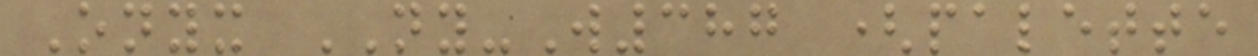Onyx NY-W387 (palette
